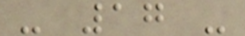- 17 -
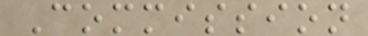Commission
